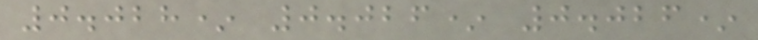0.028* 0.026* 0.026*
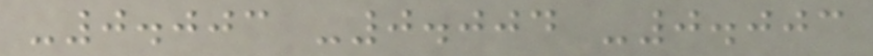-0.003 -0.004 -0.003
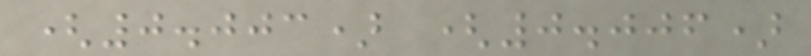(0.003) (0.006)
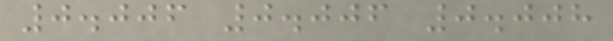0.006 0.006 0.008
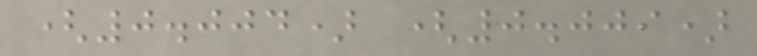(0.004) (0.009)
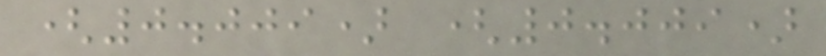(0.009) (0.009)
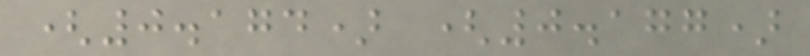(0.174) (0.177)
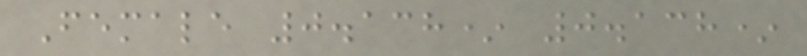Female 0.138* 0.138*
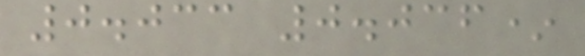0.033 0.036*
